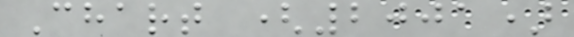Chart (2001)
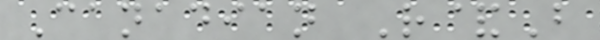Canadian R&B
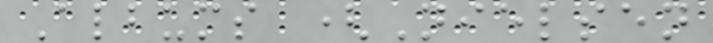Albums (Nielsen
